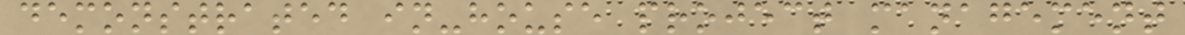demonstrated in-house project management
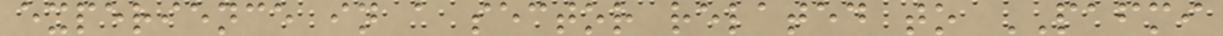experience in a sector related to PAFMI
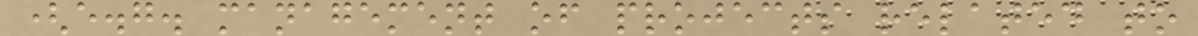(e.g. management of projects related to
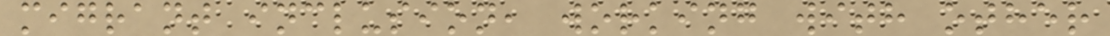migrant inclusion, working with other
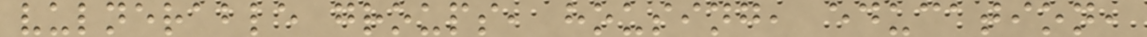vulnerable groups, housing, education,
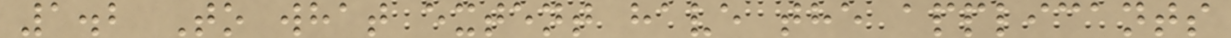1.2 To what extent have the applicants
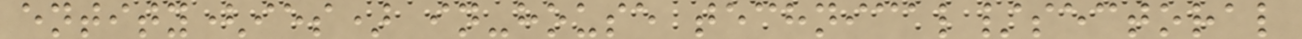entity(ies) in-house technical/sectoral
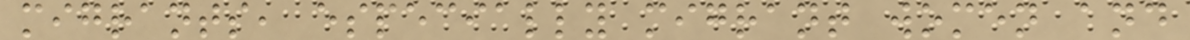migrants, especially migrant women and
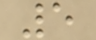5
